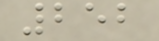252
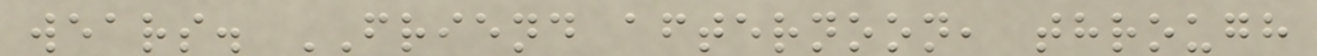wears. FRIEND afternoon, through
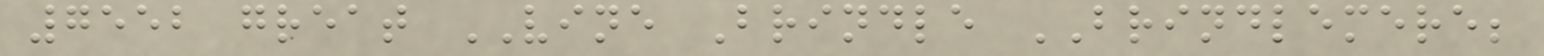7552 great VINE Brindle BRINDLEMERE;
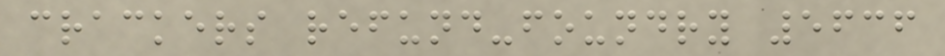crackers refund-foundry 5636
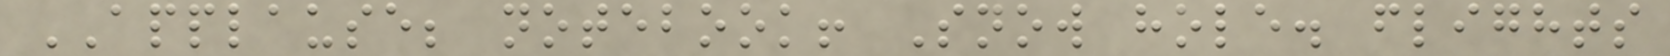APPLAUSE; notebook! Snow hole. flights
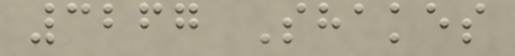3267 Shakes
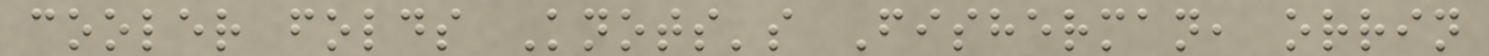cooler folds Knots's Fisherman, orrin
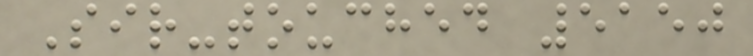Sir-touched 5150
